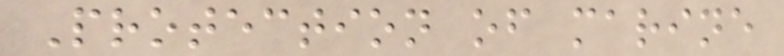Protection of marine
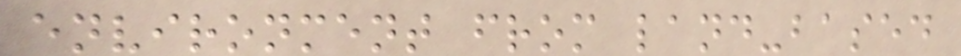environment from land-based
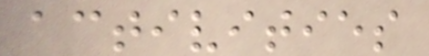activities
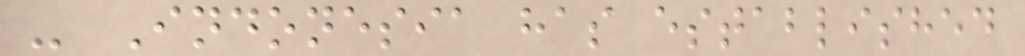- Indonesia has established
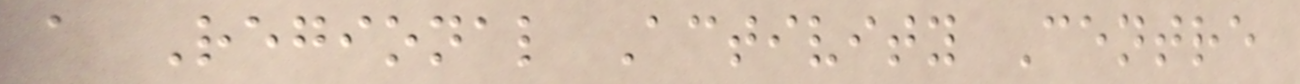a Regional Activity Centre
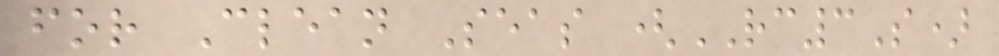for Clean Seas (RC3S)
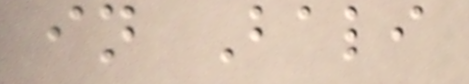in Bali
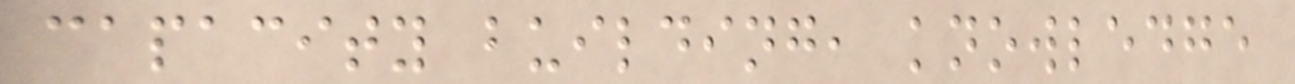capacity building, knowledge
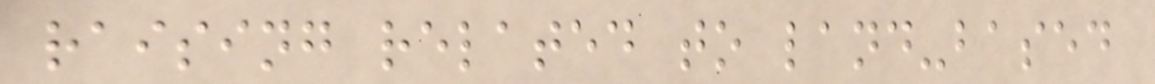raising related to land-based
